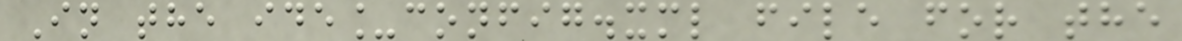In the ide_config.xml file for the
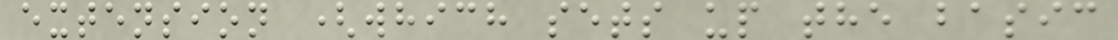extension (which sets up the basic
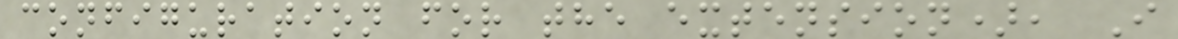configuration for the extension), I
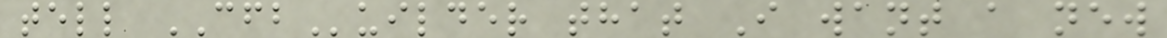tell CFBuilder that I want a new
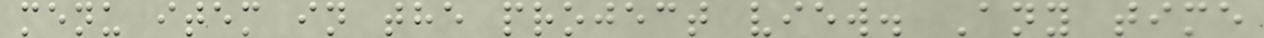menu item in the project view. Any time
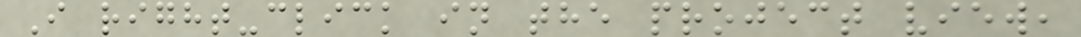I right-click in the project view,
